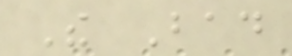The Bad
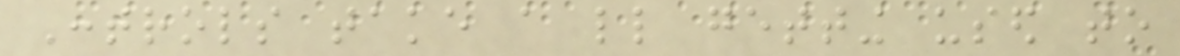Controls take a little getting used to
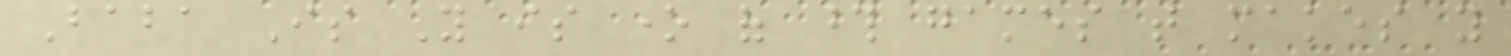Baba Is You is one of those games that makes you
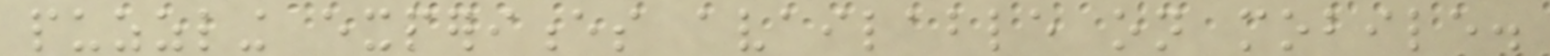puzzling experiences available on mobile.
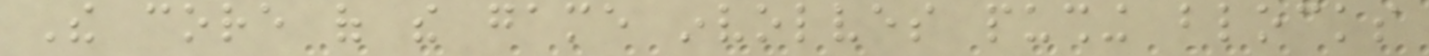The core of the game involves pushing blocks
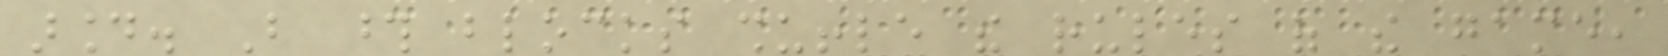around. But those blocks shuffle the rules of the game,
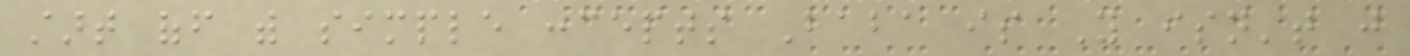start off with simple concepts Baba is You isn't just
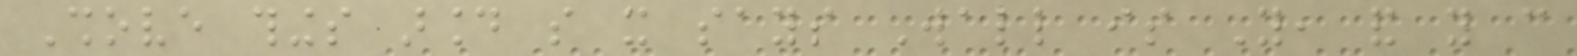Shove things around so it says Wall is You, and you can
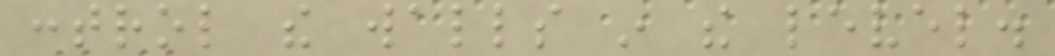control the walls in the level.
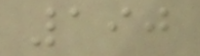190
